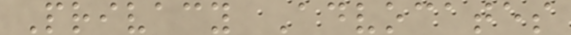Privacy Advocates
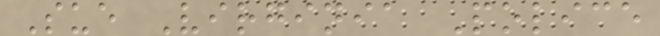Sue Virginia Police
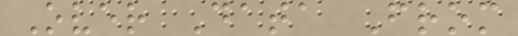Over Data From
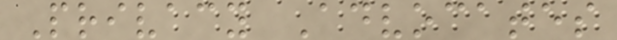Privacy Advocates
